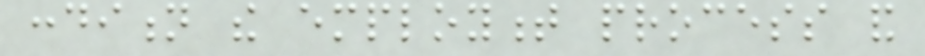condition the employment process and
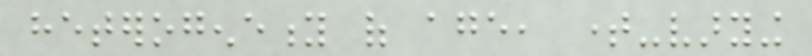heterogeneity of age, time-varying
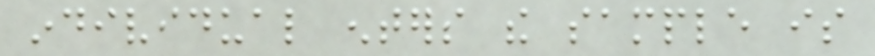individual enters the sample is
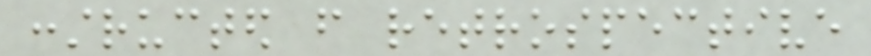constructed from retrospective
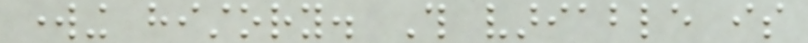working history. This variable is
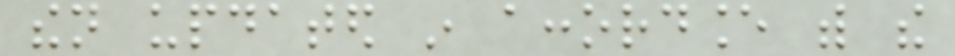then updated in accordance with the
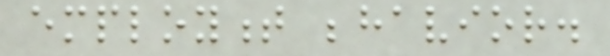employment behavior.
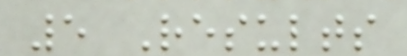5 Results
